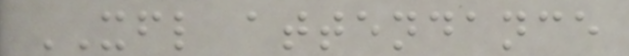XFL attendance
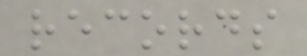records
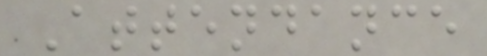Attendance
